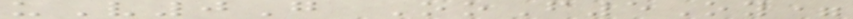uV0G OoF5Oy=
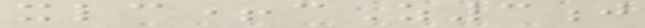xlc+cZ3j
